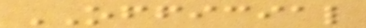OFFICIAL
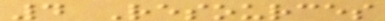4 Resources
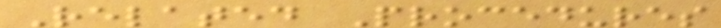Related Procedures
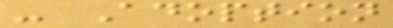- Adoption
